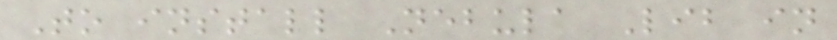To install Nebula Lib in
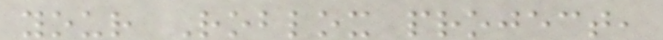your Roblox project,
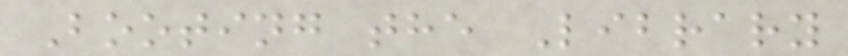Booting the Library
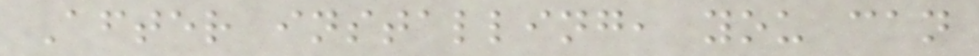After installing, you can
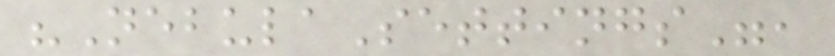"NebulaSettings",
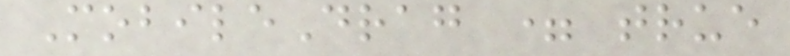MobileDrag = true
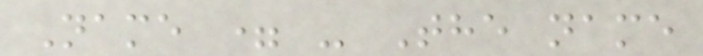Name = - The name
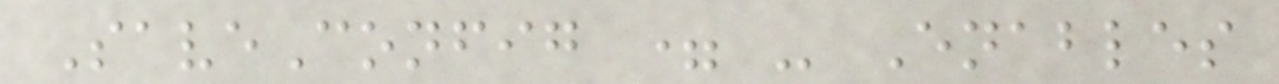SaveConfig = - Enables
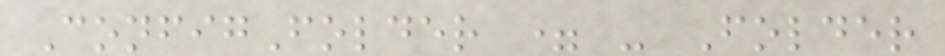ConfigFolder = - Folder
